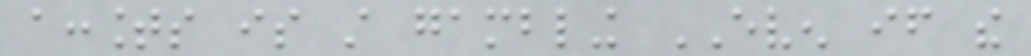accounts is still gambling EVEN if the
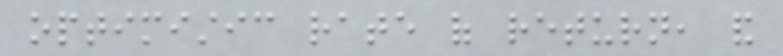optimistic rate of return, and
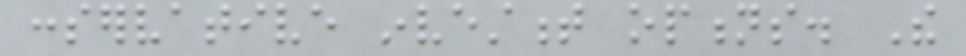conservative investment options. The
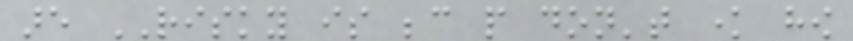are RISKY is because people don't know how
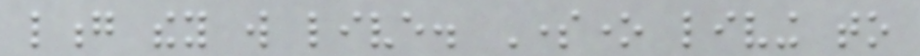long they will live. Someone living to
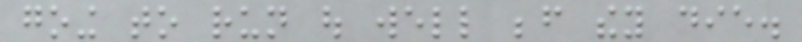going to run out well before they die.
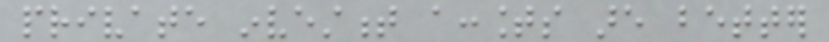private investment accounts are better
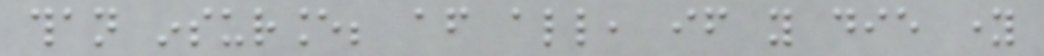than insurance; after all, if you die young
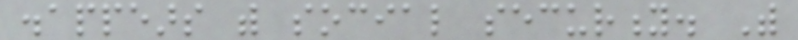disappears with social security. With
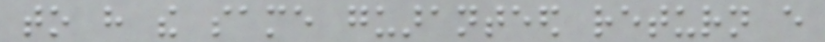to have the same guaranteed return every
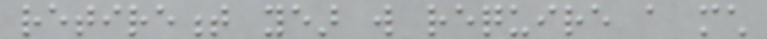retirement year will require a much
